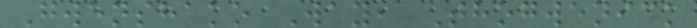Gwenshako Way, Thogwenick
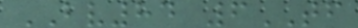BV84 6TF
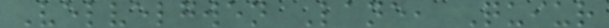Velvelgwen Lane, Quiur
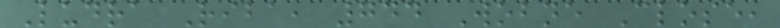Ludra Riba, 744 Wobne Close,
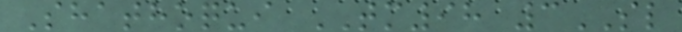Shathoqui TM98 3SL
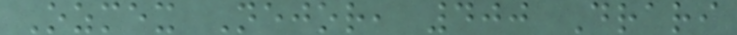Ozmex Nejor, 400 Drari
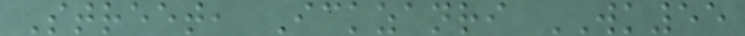Street, Ickzanri WK55
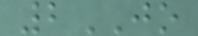2JO
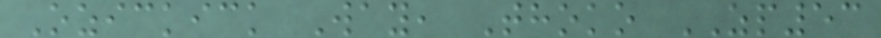Ozickick Way, Thoko ZP53
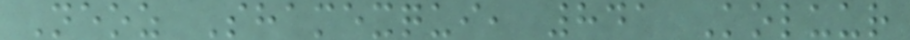Neoz Shamexqui, 841 Koluur
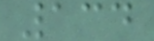134
